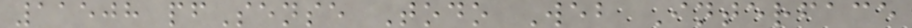11508 pfSense Todo Web Interface
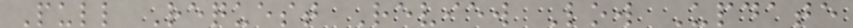Pull Request Review Low Update
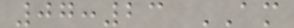07:23 AM
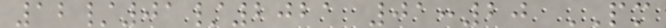12/01/2021 01:20 PM
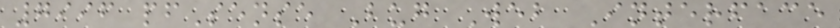7996 pfSense Bug Web Interface
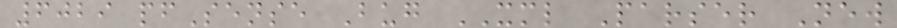6029 pfSense Bug XML Parser New
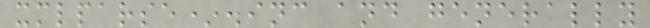xmlparse*.inc and generally
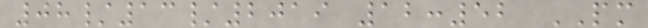08/13/2019 12:52 PM
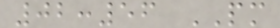02:56 PM
